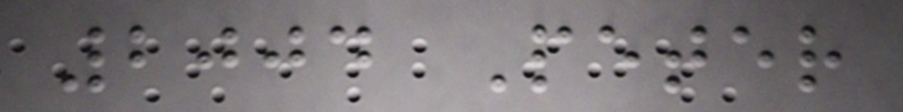2004 Peter
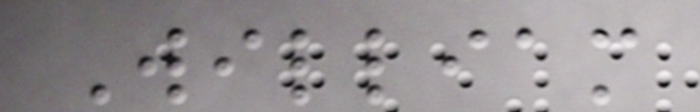William
